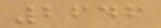2646
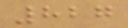827
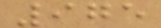975
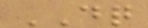DQ
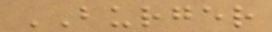BURGER
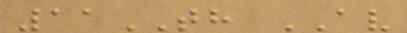11TH AV
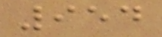954
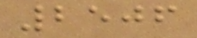2506
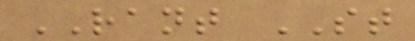RANT ST
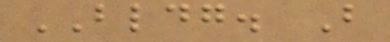BLDG. B
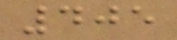405
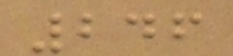246
